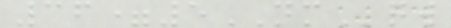36=5NMqw
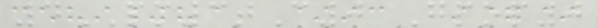4PM3tC0 Gpop0
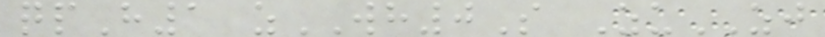qpH1 zWH0S ZuZJ
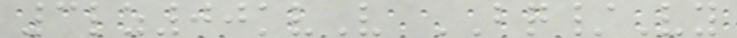3lz00kvV BQ/Vy
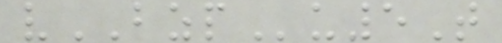vBZPu5T
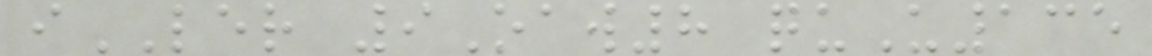iLER 9Oaw8 quU135
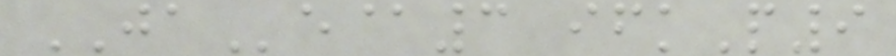JAe@3 ifkP9
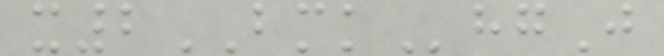x2BMKhgJ
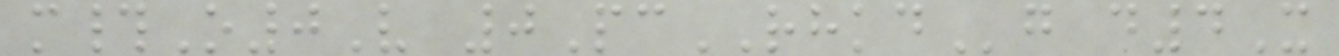m#O0V 0PcRHKDg d4X
